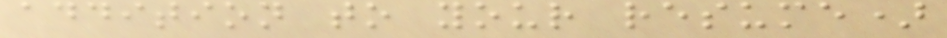addition to your resume)
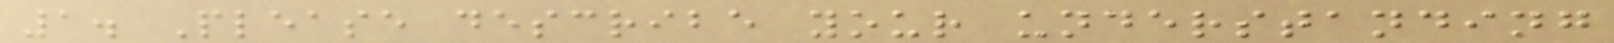1. Please describe your understanding
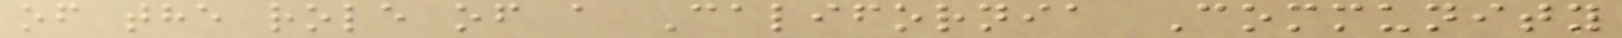of the role of a California Community
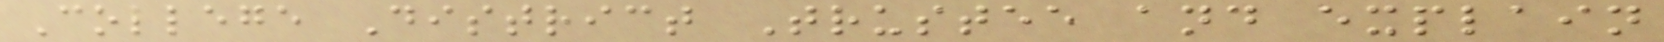College District Trustee and explain
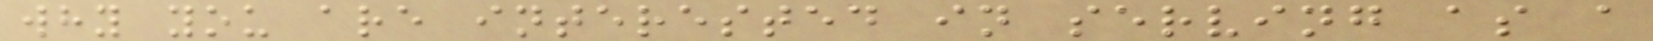why you are interested in serving as a
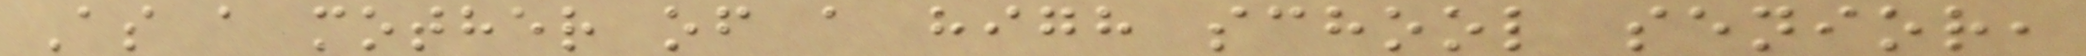As a mother of a high school senior,
